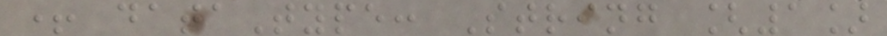+ dataType: String [1]
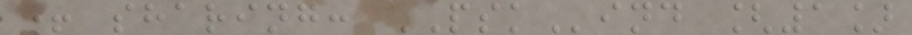+ sharing: PSKind [1]
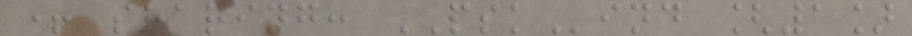+ sharing: PSKind [1]
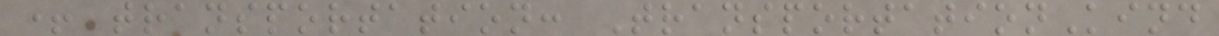+ transportation: TransportationKind
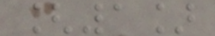[1]
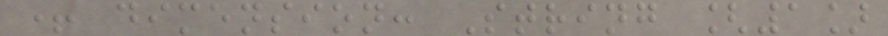+ dimension: String [1]
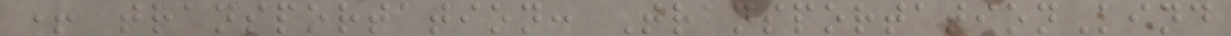+ transportation: TransportationKind
